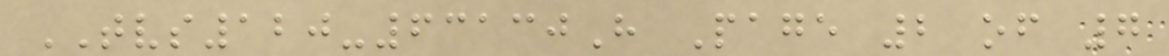TVS120-63130H Page 2 of 7
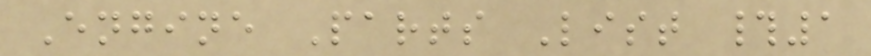Engine Parts List #1
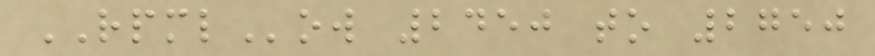RPMLow 2450 to 2750
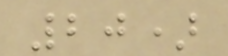20)
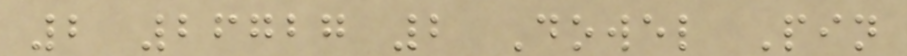2 26727 2 Dowel Pin
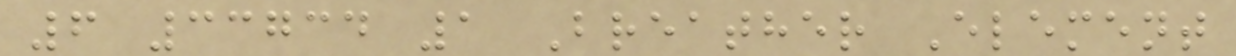6 33734 1 Breather Element
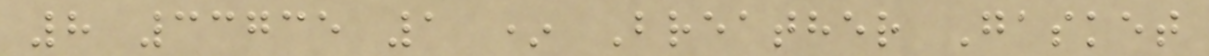8 33735 1 * Breather Gasket
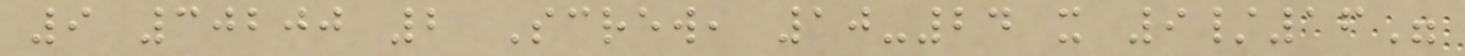9 30200 2 Screw, 10-24 x 9/16"
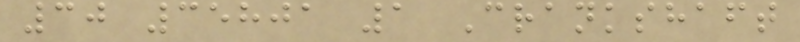30 35801 1 Crankshaft
